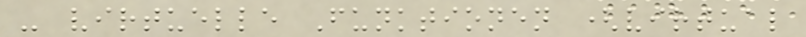- virtuelle Funktionen (virtual
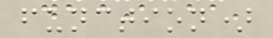function)
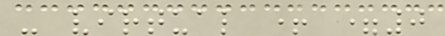- virtual + =0
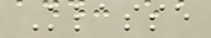Klasse
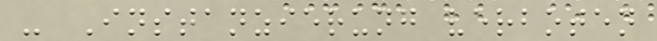- Instanzierung verboten
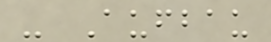- Aufbau
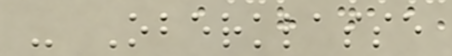- Oberklasse
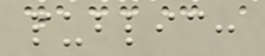public:
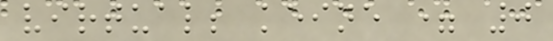virtual; keine = 0
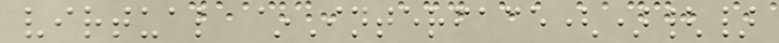virtual ~Interface(){}
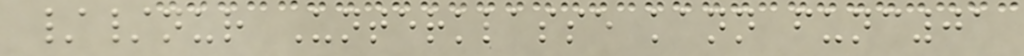//nur Unterklasse kann func01
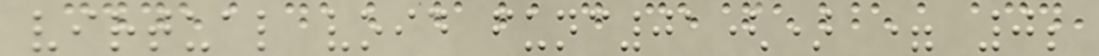virtual void func01() = 0;
